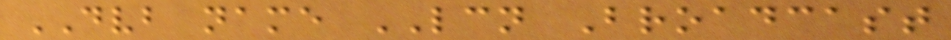DVB name LCN Broadcast
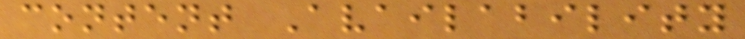content Availability
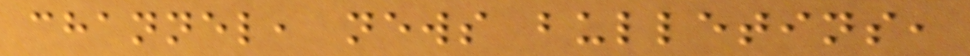channel, news bulletins,
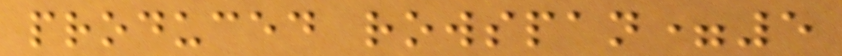produced rowspan=5
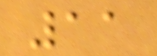11
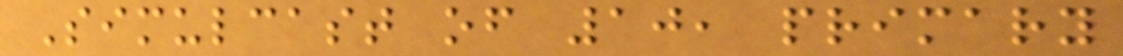Simulcast of 10, primary
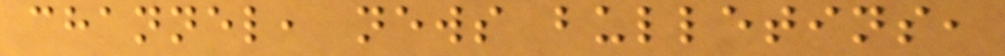channel, news bulletins,
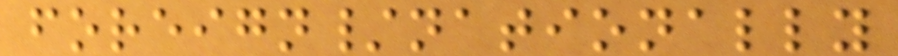foreign/nationally
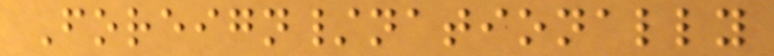Foreign/nationally
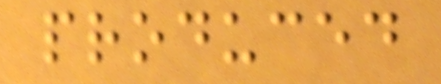produced
